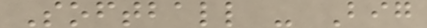Softball - Big
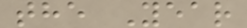the Year
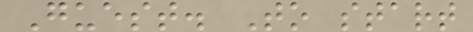Guest. To start
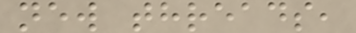new threads,
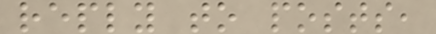reply to posts,
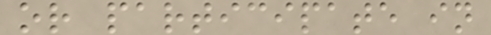or participate in
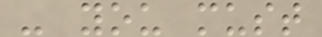- you must
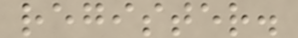register.
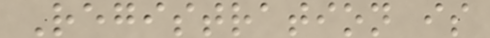Registration is
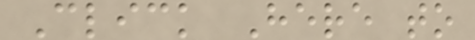Click Here to
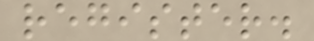register.
